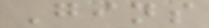Gins
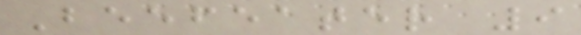Beefeater 9
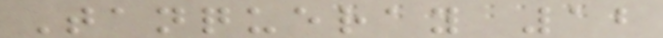Tanqueray 12
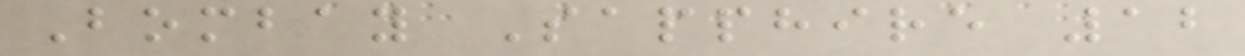Bombay Sapphire 12
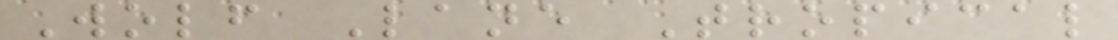Wolf Lane Tropical
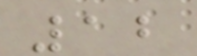12
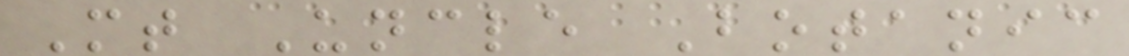Mt Uncle Botanic
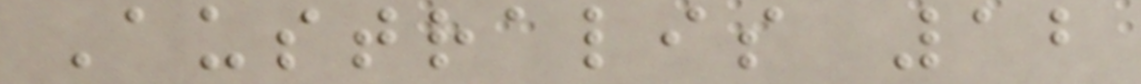Australis 12
